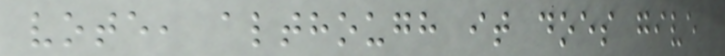vote, although it does give
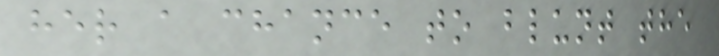her a chance to blunt the
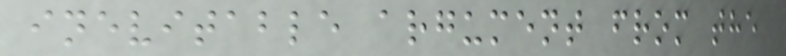inevitable argument from the
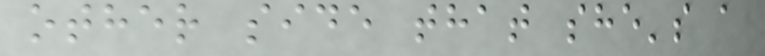other side that she's a
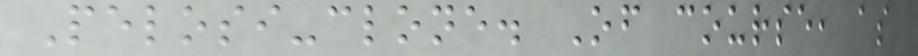Pelosi-clone. Of course, as
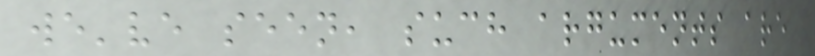we've seen, such arguments are
